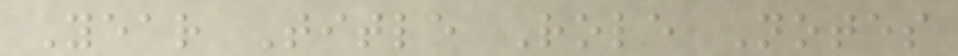Year Title Role Notes
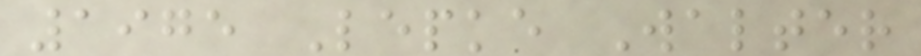1975 Lepke Walter
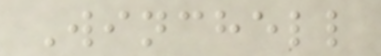Winchell
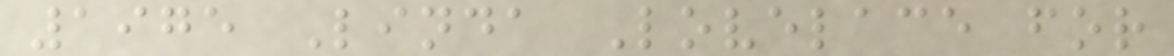1975 Linda Lovelace for
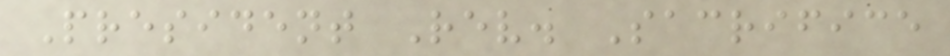President Rev. Sacrifice
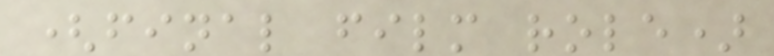(final film role)
